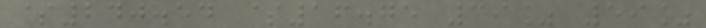$240.54 $16.75 39% 59%
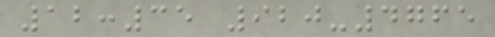12:35 920-4765
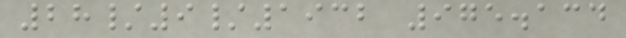28/9/1932 975.134
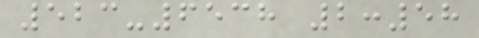523-6538 2:58
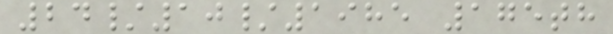24/10/1985 175th
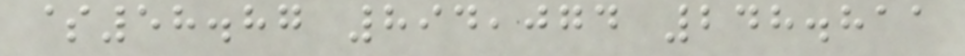$58.87 894,074 248.811
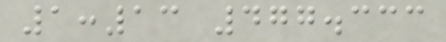1:13 477.333
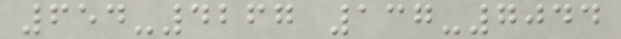654-4267 137-7044
